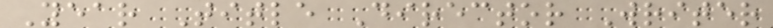Year Title Director Writer
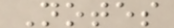Notes
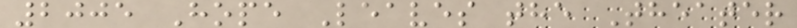2005 Hope Leaves the Theater
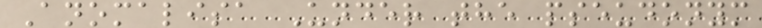Anomalisa Under the pseudonym
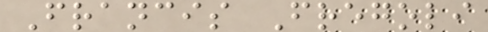Francis Fregoli
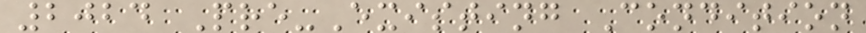2024 Pre-Existing Condition
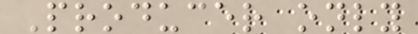Producer only
